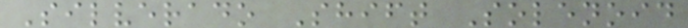Silverado Shift Solenoid
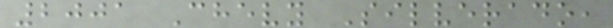2001 Chevy Silverado,
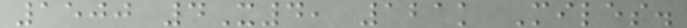1500 4X4, 121k Miles.
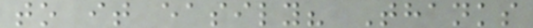to it easily? Thanks
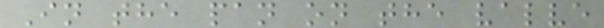In the pan on the valve
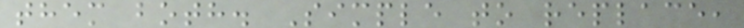them both. Simple to replace,
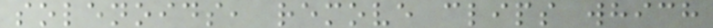solenoids, remove clips which
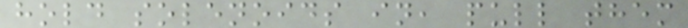hold solenoids in, pull them
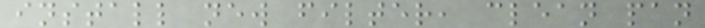install new filter, clean pan
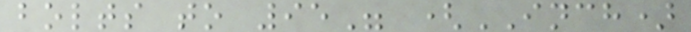bolts to 95" (INCH)
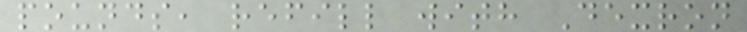pounds, refill with Dexron
